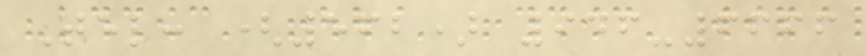Tel: (562) 946-6666
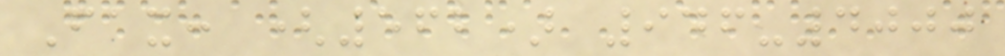Fax: (562) 946-4000
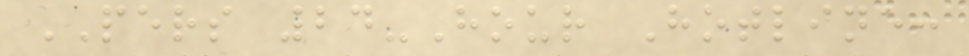PERS 24-Hour Hotline:
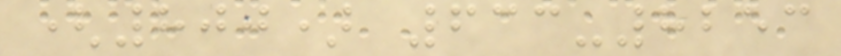(800) 633-8253
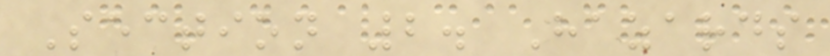Section 2. Hazards
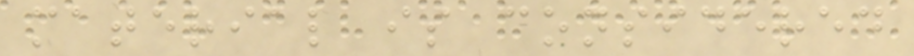material is considered
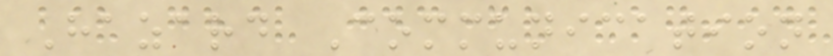Hazard Communication
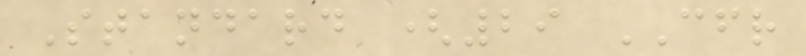Standard (29 CFR
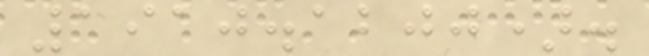1910.1200).
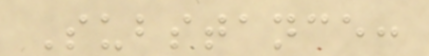Substance:
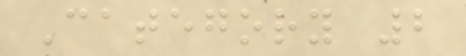Category 2
